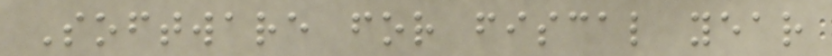Software for fiscal year
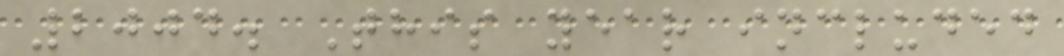2004. This year included
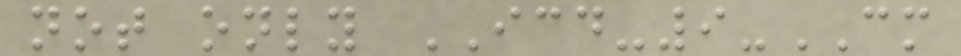not only ICD-9-CM
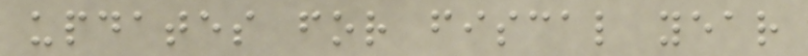updates for fiscal year
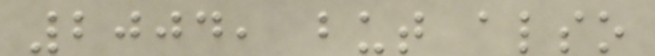2004, but also
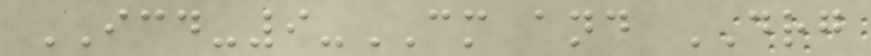ICD-9-CM and DRG
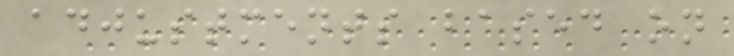adjustments based on
